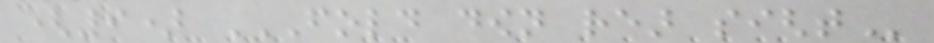(9) FOLD DOWN REAR SIGHT
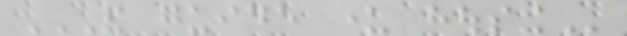AND GUIDE UNDER HOUSING
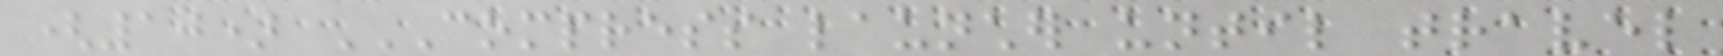(10) COMPRESS LAUNCHER UNTIL TRAVEL
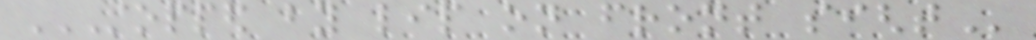STOPPED BY LIP ON FRONT SIGHT
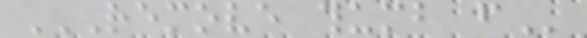REMOVE THUMB FROM
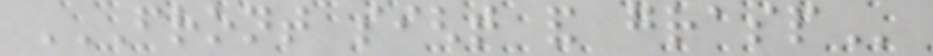FRONT SIGHT AND GRASP
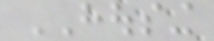HOUSING
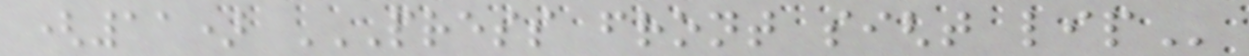(11) PRESS FRONT SIGHT LIP
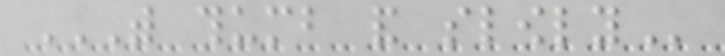WITH THUMB AND SLOWLY
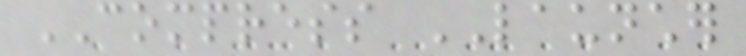COMPRESS LAUNCHER
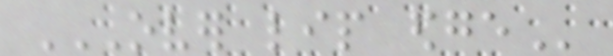OVER LIP EDGE
